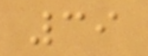39
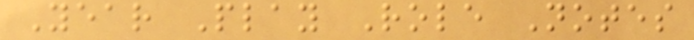Year Play Role Notes
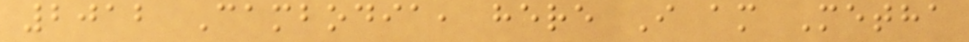2012 Cambodia, here I am Metha
